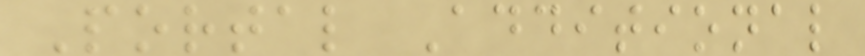Portal Additional
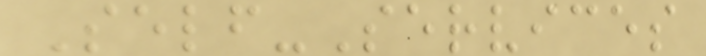Self-Services
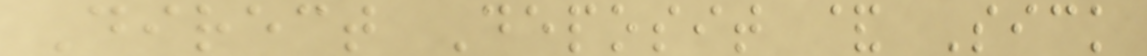Direct Deposit & Sick
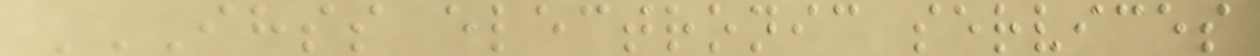IHSS ELECTRONIC SERVICES
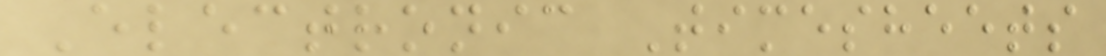Electronic Timesheets
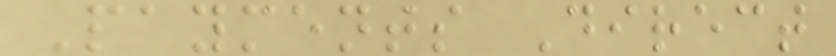Payments Direct
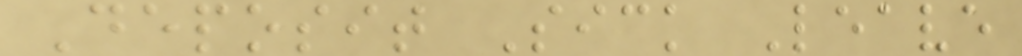Deposit Sick Leave
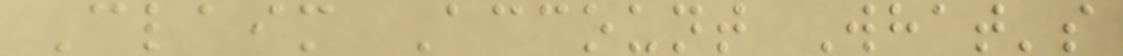Claim Account What's
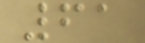61
